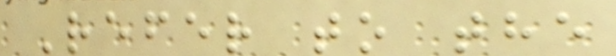Refer to the
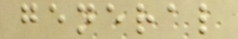general
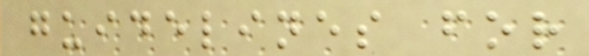guidelines for
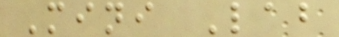Mini Lab
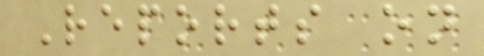Reports on
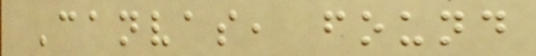Canvas, found
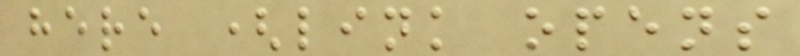here (link opens
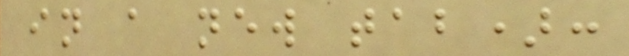in a new tab):
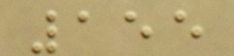155
